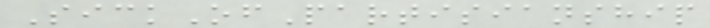SickOfPartisianship
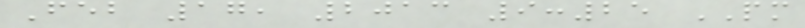Feb 17, 2013 9:25 PM
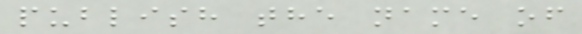publish the name of
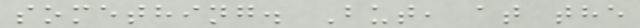something. But, at the
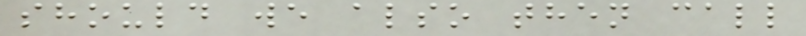should we also then call
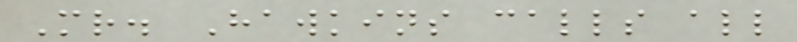Mr. Hawkins calls all
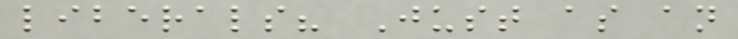liberals? Just as an
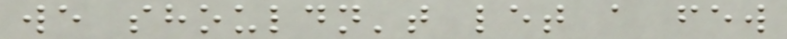we shouldn't let a few
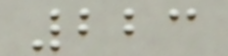223
